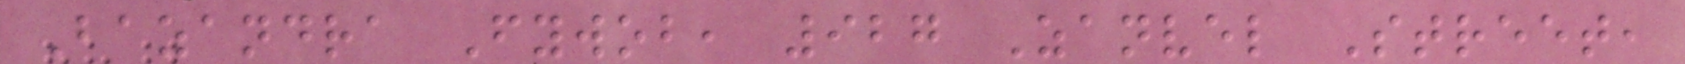Bazandra Fywob, 927 Zanvel Street,
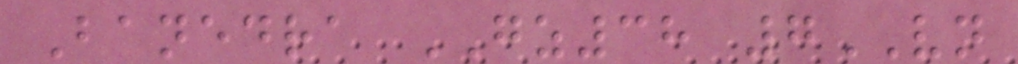Banedra GZ38 7VN
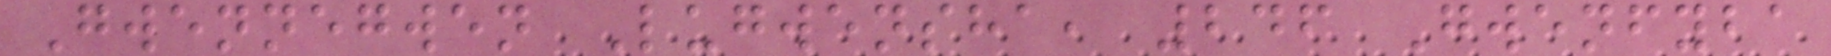Gwennegwen Lugwensha, 246 Gwenfyba
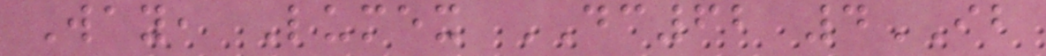Way, Lumex DC62 4IB
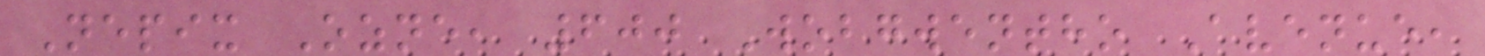Nepix Ozne, 600 Wobgwentho Avenue,
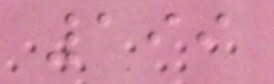199
